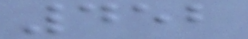452
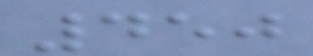450
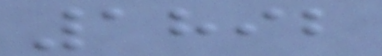1892
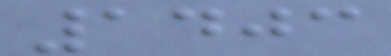1403
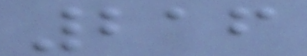216
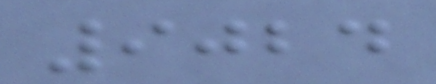9024
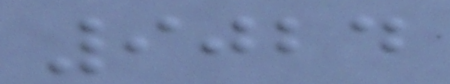9024
